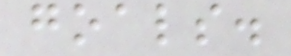goals.
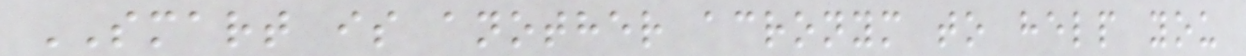SMART is another acronym to help you
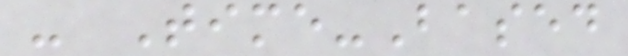- Time-Based
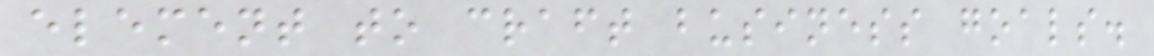element to craft business goals.
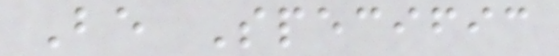Be Specific
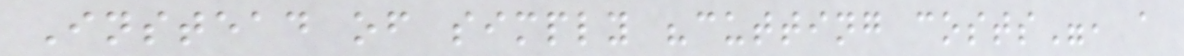Instead of simply "cutting costs", a
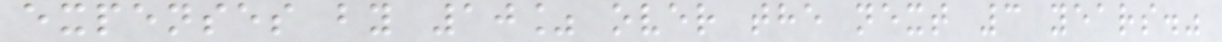expenses by 10% over the next 3 years."
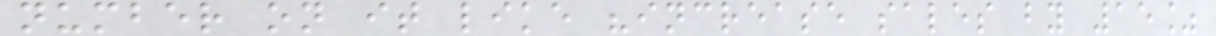number on it like "increase sales by 15%
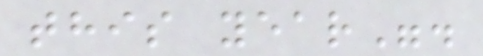this year".
